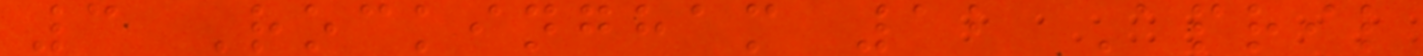3 Rockingham 12 April
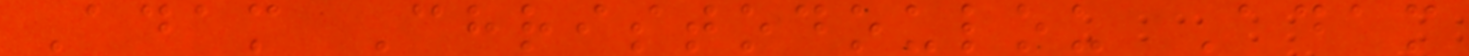Adam Christodoulou Adam
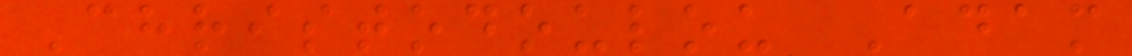Christodoulou Adam
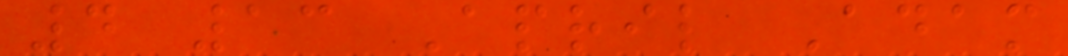4 13 April Adam
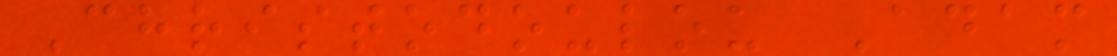Christodoulou Adam
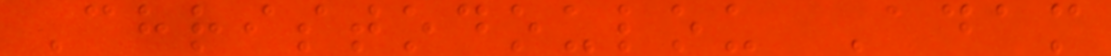Christodoulou Adam
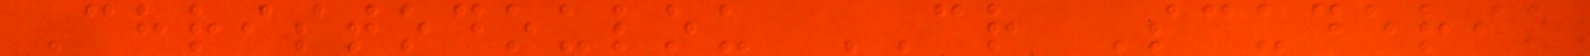Christodoulou CR Scuderia
